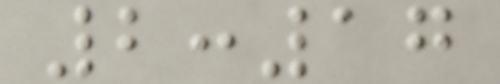2:17
